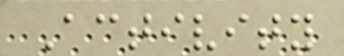Activity
